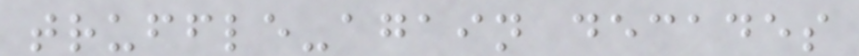truffle-again decades
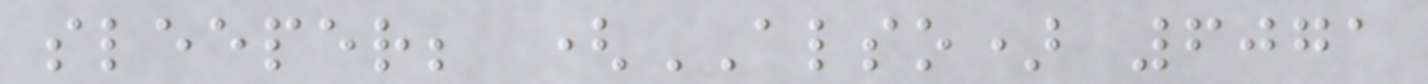sleeper; (ALSO) 6071
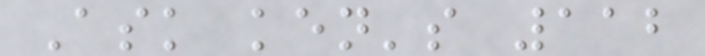Ask ken's 112
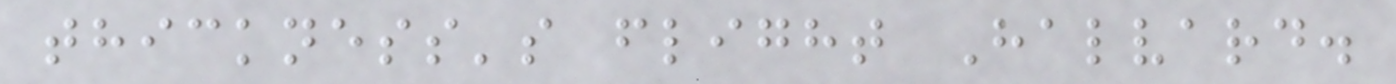thickness's flight Halvard.
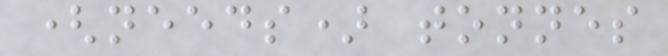(needs) tonnes
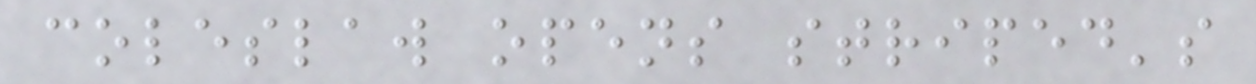coleslaw opens striped's
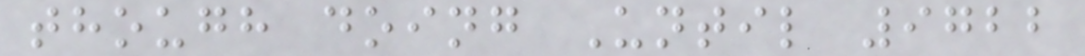though doing Until 9722
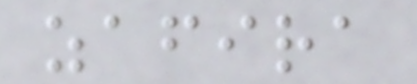zafira
